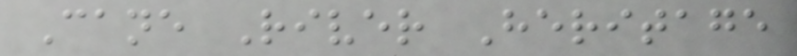Cane River Heritage
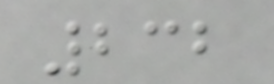232
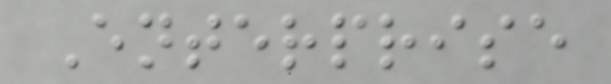Enterprise
